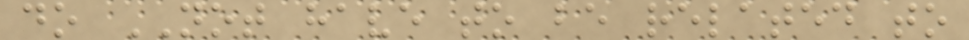do NOT have to be related to
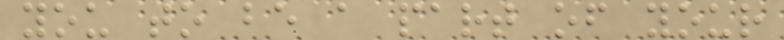you to be a part of your
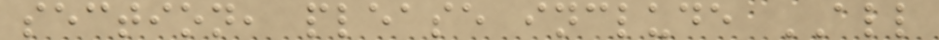section, please include ALL
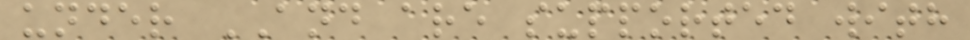under AND are supported with
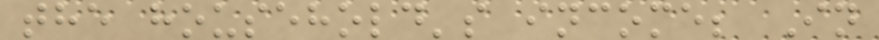the household's income; In
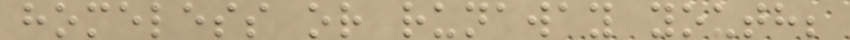homeless or runaway youth;
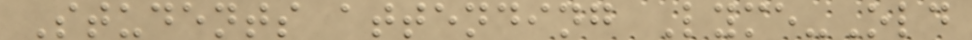Students attending Lyme-Old
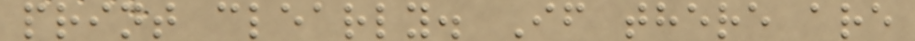print clearly. If there are
